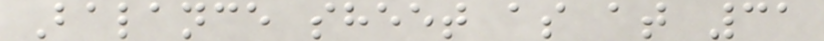Balance sheet as at 31
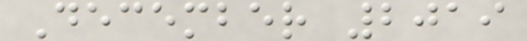December 2019
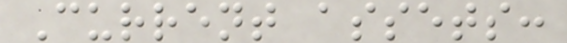Current assets:
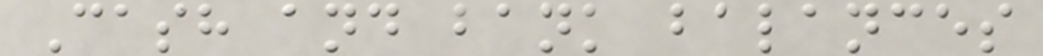Cash and bank balances
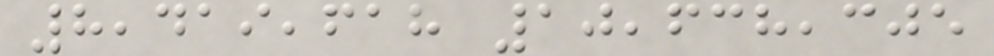8,419,618 10,638,305
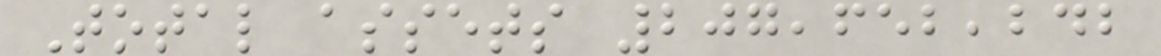Total assets 207,652,242
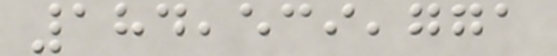184,539,771
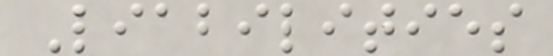Liabilities
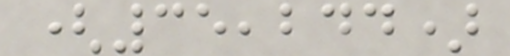(35,244)
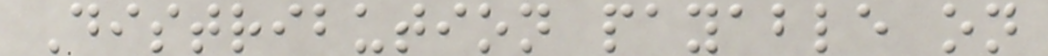Distribution payable on
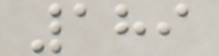189
